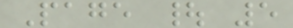Page | 5
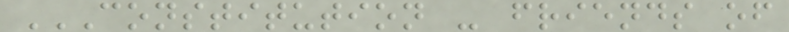CONSTITUTION - FRIENDS OF
